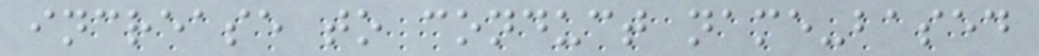increase to conduct name-based
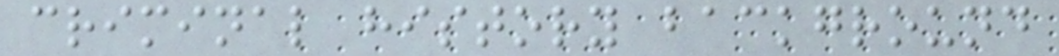criminal history background
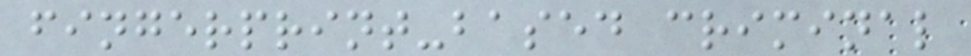fingerprint-based criminal
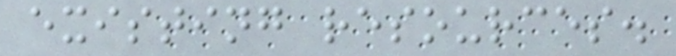existing resources.
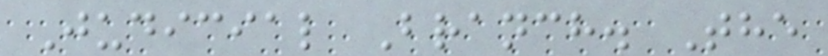Judicial Branch. The
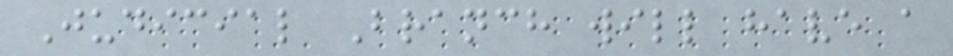Judicial Branch will have a
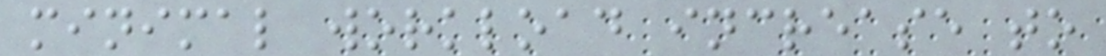minimal workload increase to
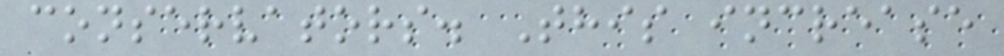conservators. This increase
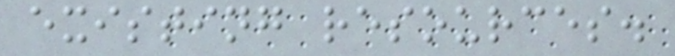existing resources.
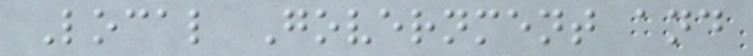Local Government and
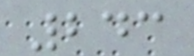243
